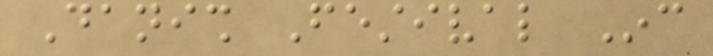Danish Festival Inc
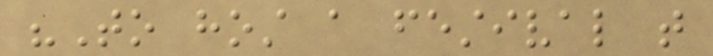"To host a festival that
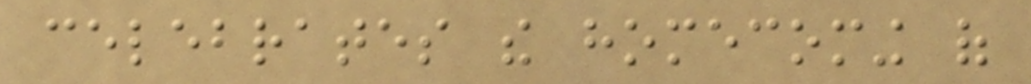celebrates the homecoming of
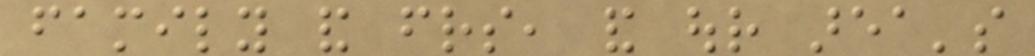family and friends, and our area's
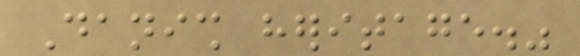Danish heritage."
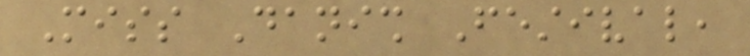Miss Danish Festival,
